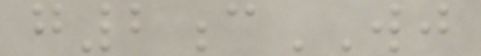g2cWJ
